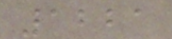1221
